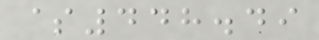$448.49
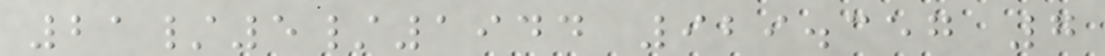21/5/1944 929.357 7
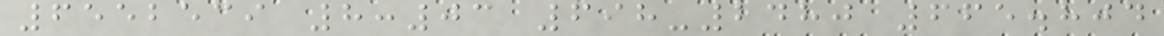6552539 8:03 698-2480 665.804
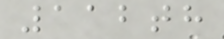112th
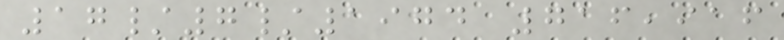17/7/1974 716,916
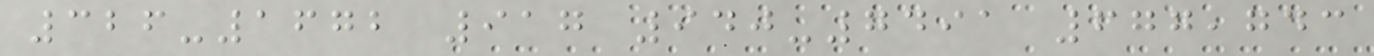326-1672 917 940-7491 677,743
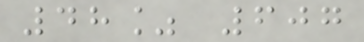48% 607
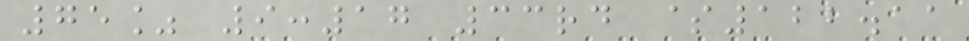75% 9:17 33rd $122.11
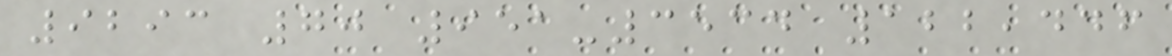9293 70 951-3534 122,446
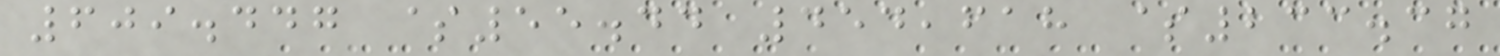609.447 $55.44 454,618 $233.37
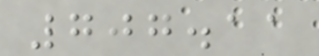707.11
